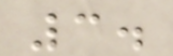3.
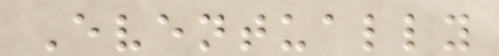Eventually
